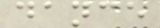dance
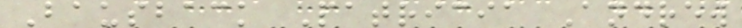Bausback Patricia Andrew
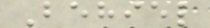Behiel
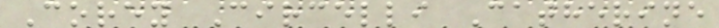Corey Circelli Catherine
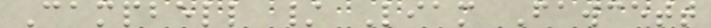Campbell / Liam Fawcett
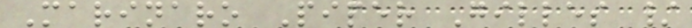Marinaro Piper Gilles /
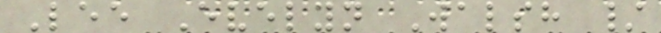Lee Evelyn Walsh /
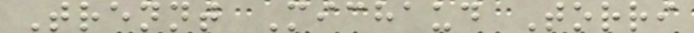Trennt Michaud Torri
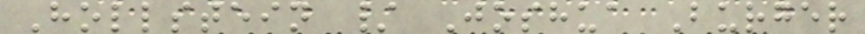Hollstein / Joshua Burger
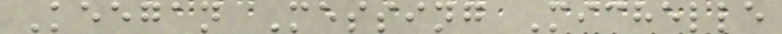Keegan Messing Michelle
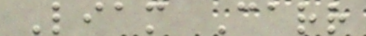Liam Carr
